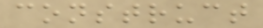construct
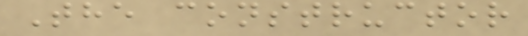The constructor
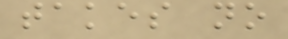takes no
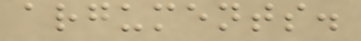arguments.
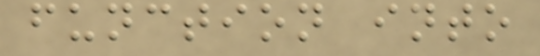function into
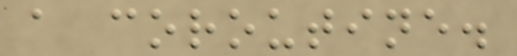a coroutine.
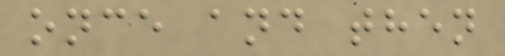once and then
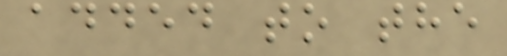added to the
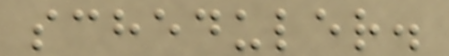scheduler.
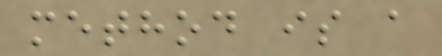method is a
